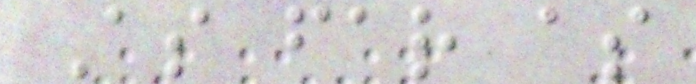As far as
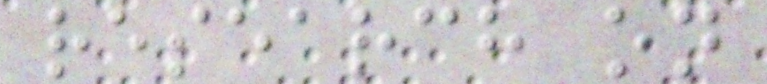research on
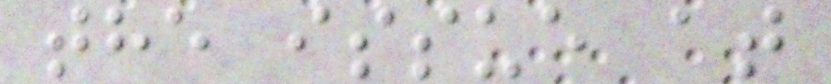the issue at
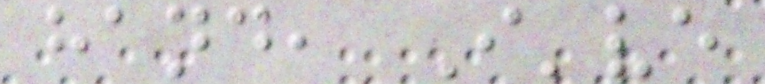hand, I've
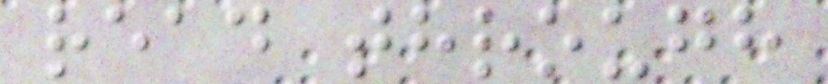read through
